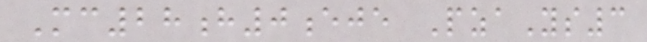Mc28h0eje PzaYs3
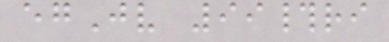egJv 99#ri
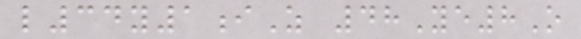l34y1iZ 48Ye8O
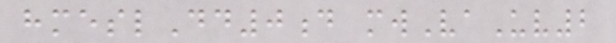hmeslDd0d mwVaUv2
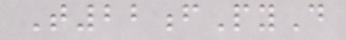T22fPyD
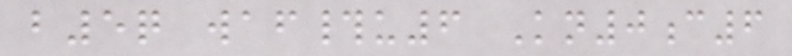b5q waf#u6 Kn0c6
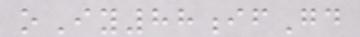oIy88ifGd
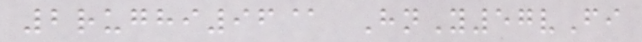2rughi96@ HnY57vFi
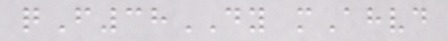qF38DY mAhvd
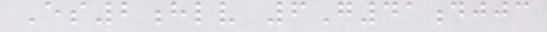Es2hlv 6G41djjc
